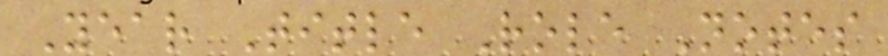Year Title Role Notes
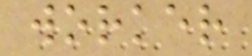worker
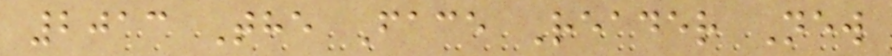2013 The Face Reader New
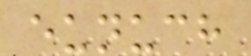eunuch
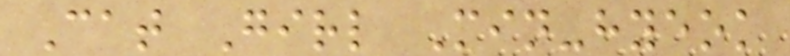Cat Girl Min-hyeok
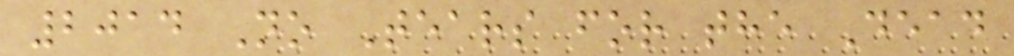2014 No Tears for the Dead
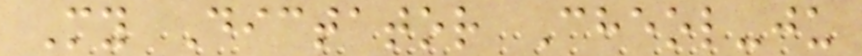My Dictator Cheol-ju
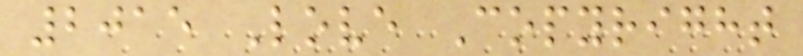2015 Love Copyright
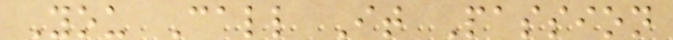You Call It Passion
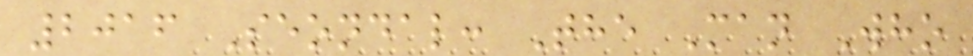2016 Seondal: The Man Who
